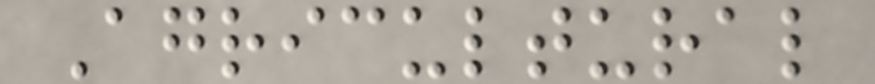Agricultural
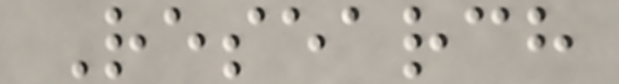Research
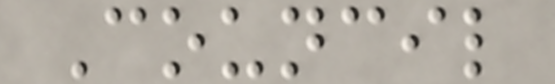Council
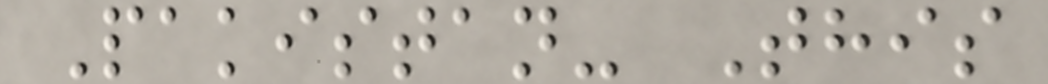Pakistan- This
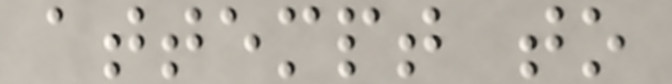attempt to
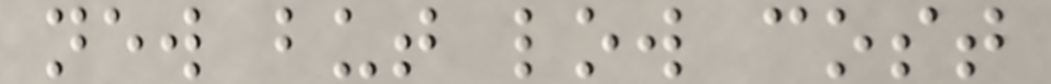new but low cost
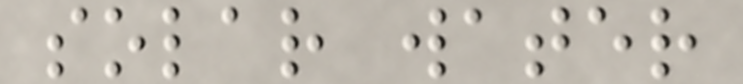solar water
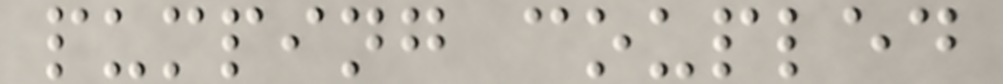pumping coupled
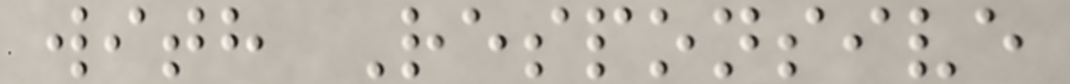with Responsive
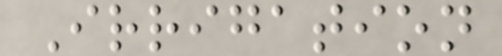Irrigation
